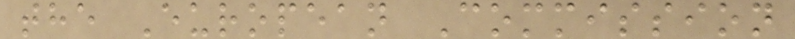the European Commission
